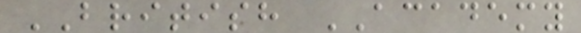BRITISH ACADEMY
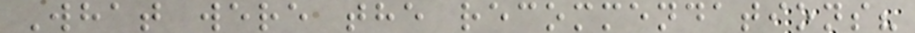What were the recommendations?
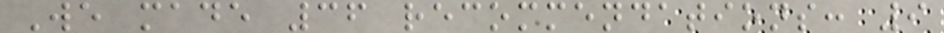We made 36 recommendations: 9
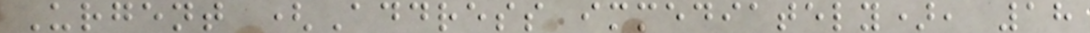Urgent (Address immediately), 18
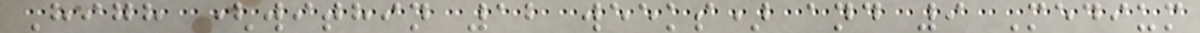High (within 12 weeks) and 9 Medium
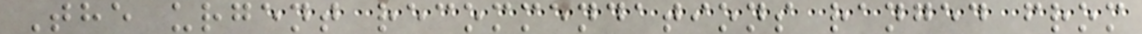The urgent recommendations ranged from
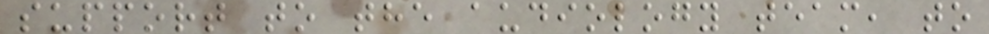support to the audiology team, to
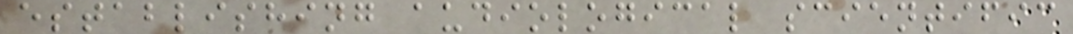establishing audiological scientific
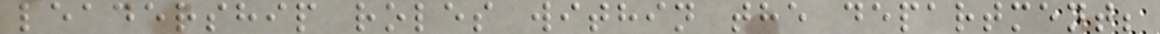leadership roles within the department;
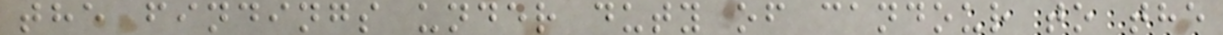the findings under duty of candour to the
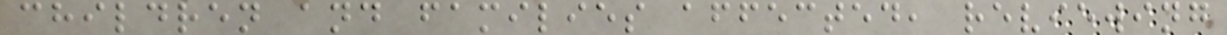children and families affected, reviewing
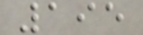195
